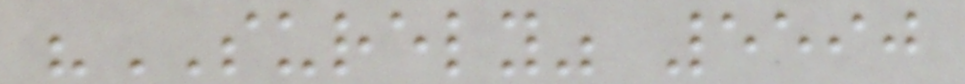"SURELY" 5590
